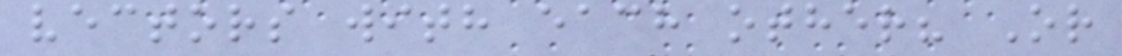vectors with each other? Or
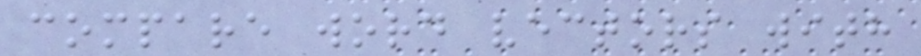compare word vectors with
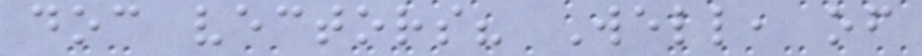doc vectors? Well, of
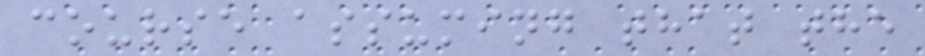course assuming that the
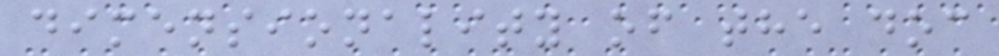dimensionality of the doc
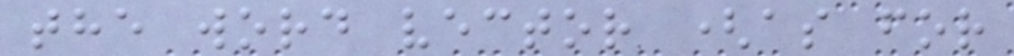the word vector (as for
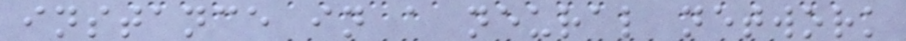instance in a neural network
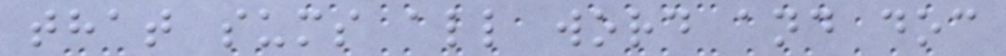that sums all word and doc
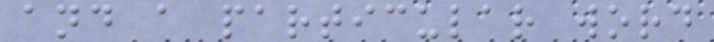and a particular word
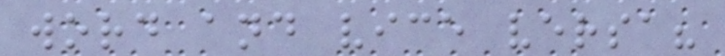word and vice versa?
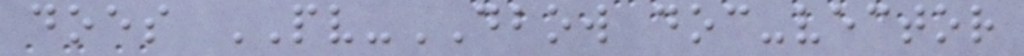does PV-DBOW doc-vector
